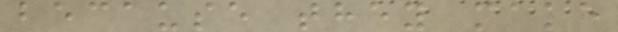because they make
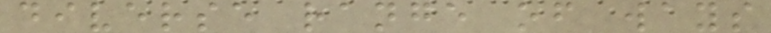diverse range of ways
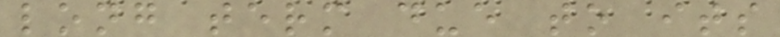long term due to its
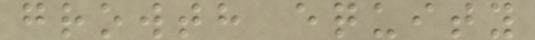growth equity
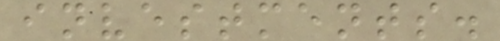investments.
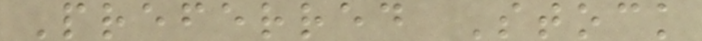Preferred Stock
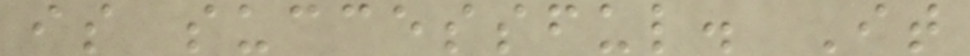is successful. It
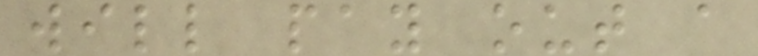will pay out a
